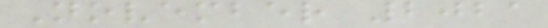November 2021
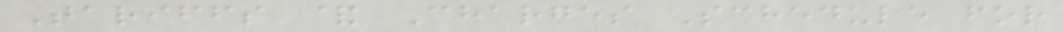Tariffs & Charges Schedule for
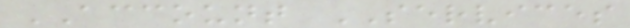ACCOUNT SERVICES
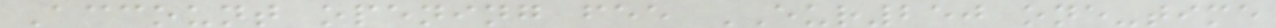Account opening fee EUR250 one-time
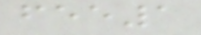fee1
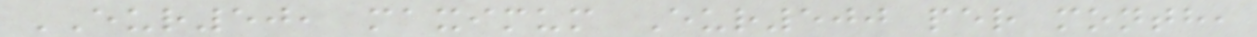EUR50, maximum Eur500 per month,
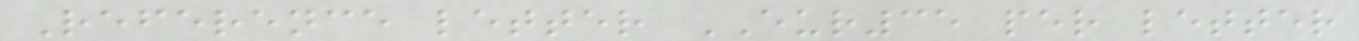Reference letter EUR35 per letter
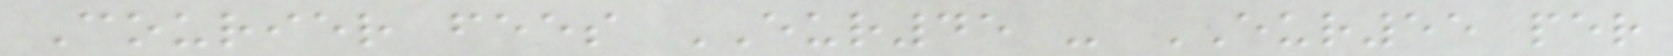Courier fees EUR45 - EUR55 per
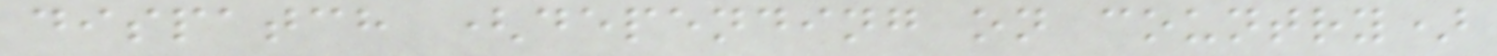dispatch (depending on country)
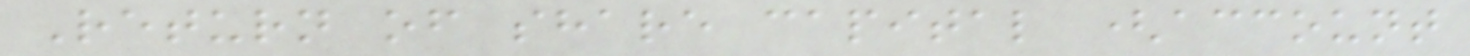Return of share capital (account
